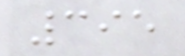395
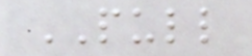PULL
